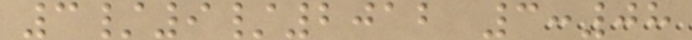3/9/2012 3:08
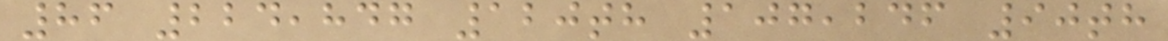86 224,847 120th 107,246 90th
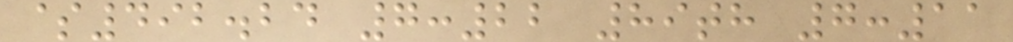$492.24 7:22 89th 7:11
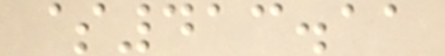$413.11
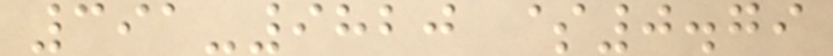391-9820 $0.79
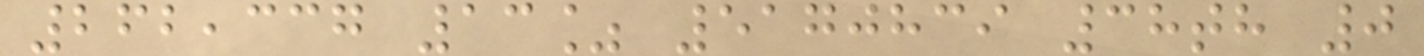262,337 13% 5170839 38th 0
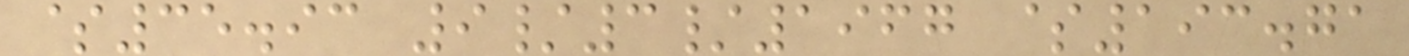$35.93 9/3/1967 $193.71
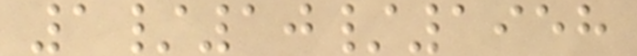1/10/1958
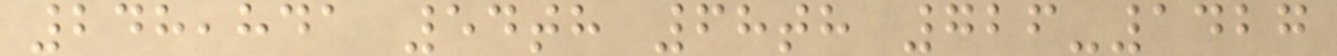248,841 54th 68th 726-1427
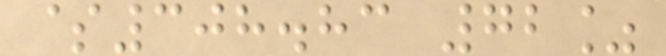$308.83 72%
